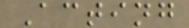Acting
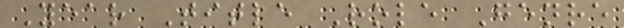Year Title Role Genre
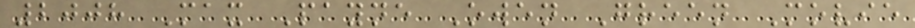2008 Max Payne Owen Green Movie
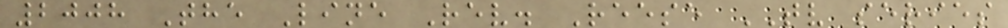2008 The Line Rev. Reese TV series
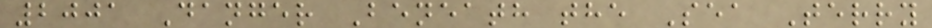2001 Danger Beneath the Sea Terry
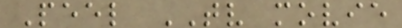Peel TV movie
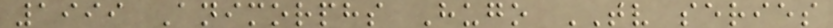1999 Animorphs Hugo TV series
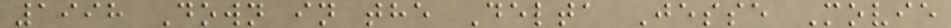1998 Down in the Delta Jesse Movie
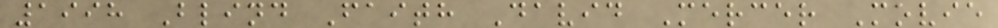1998 Blind Faith David Mercer Movie
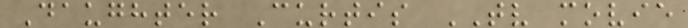Daughter Curtis TV movie
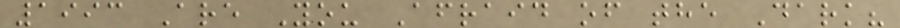1993 Are You Afraid of the Dark?
